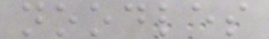noodles
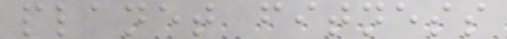planet fitness
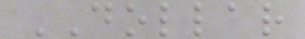DOLLAR
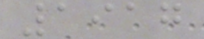1917
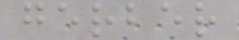gerber
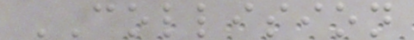COLLISION
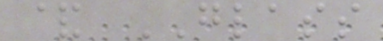& GLASS
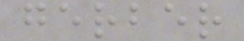gerber
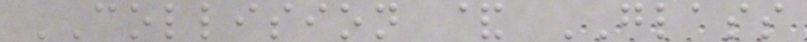COLLISION & GLASS
